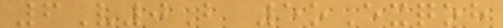6V0B 5oExqoh
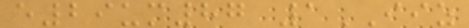e29um87 1IIZ
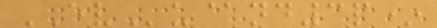EVu@nd3p*
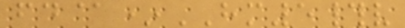fd@*HM5#v
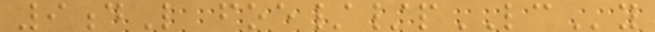9dL foe//pLCy
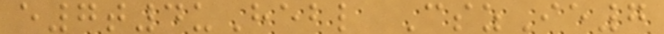e7t4uHebl CszIe7
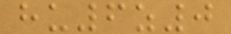hu6z0
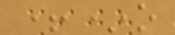+*o
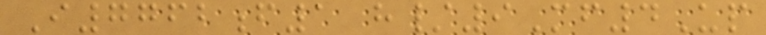I7762f1 h/9Mf4Up
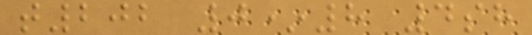t202 0*8 4sh
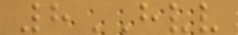8HVV
